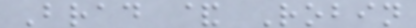Brad & Robin
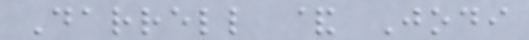Darrell & Jodi
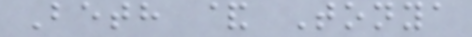Beth & Tonya
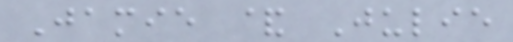Jamie & Julie
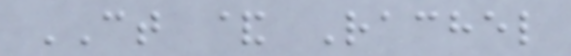CT & Rachel
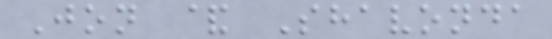Jon & Shavonda
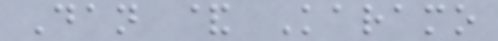Dan & Karamo
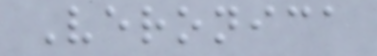Veronica
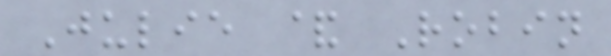Julie & Robin
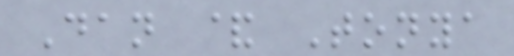Dan & Tonya
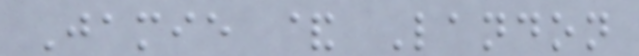Jamie & Landon
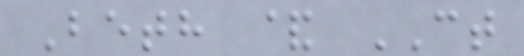Beth & CT
